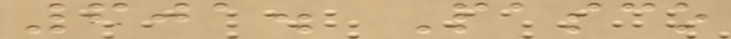601. Pasco
